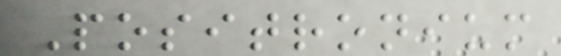Positronium
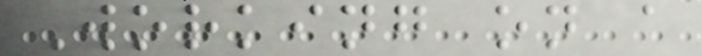Working on a
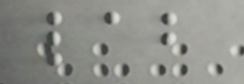lab
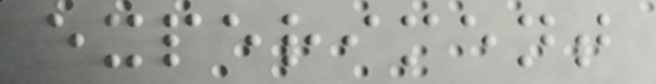experiment
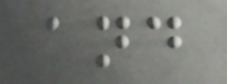and
